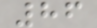86
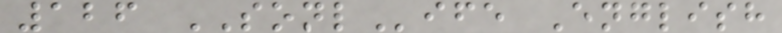126 SONLife English
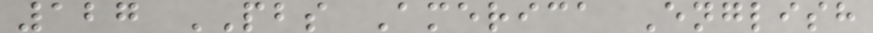127 PBS America English
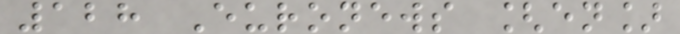128 Euronews [en]
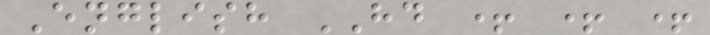English HD + + +
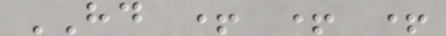HD + + +
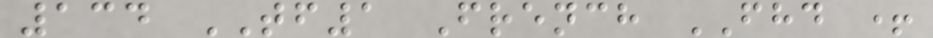134 TF1 French FHD +
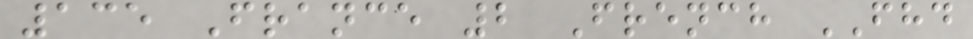135 France 2 French FHD
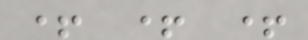+ + +
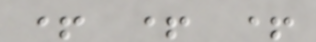+ + +
